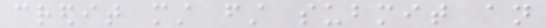credit must first submit an
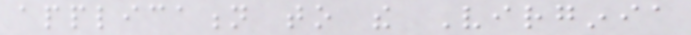application to the Virginia
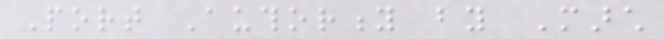Port Authority by March
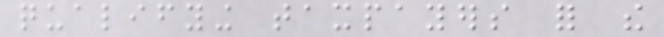qualifying taxpayers for the
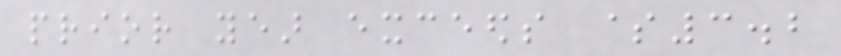prior year exceeds $3.2
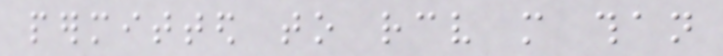permitted to receive more than
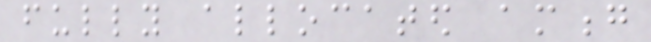fully allocated among
